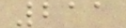211
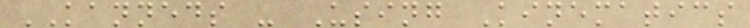KANNEDS - Using Kinematics
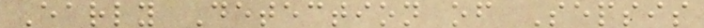Early Detection of Sepsis
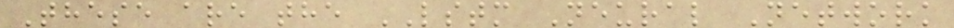These are the LSTM Neural Network
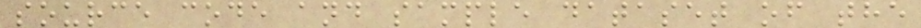source code and sample dataset of the
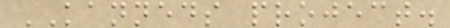KANNEDS project.
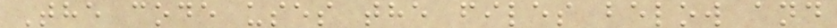The code uses the files below and
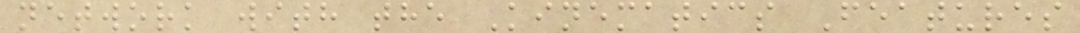network with the Kinematics Features
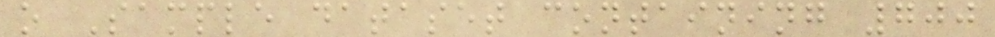o Sample dataset containing 700
